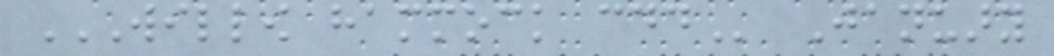WILLOW HAMMOCK CDD January
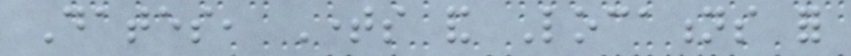Dates, Times and Locations for
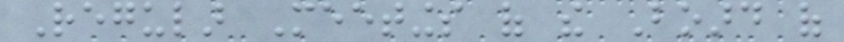Regular Meetings of the Board of
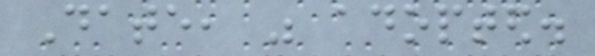Date, was adopted.
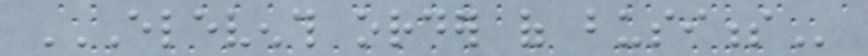ELEVENTH ORDER OF BUSINESS
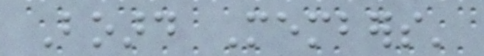Board Members'
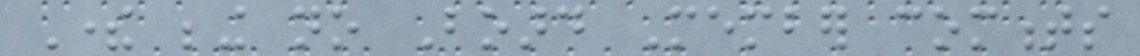There being no Board Member comments
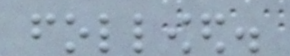followed.
